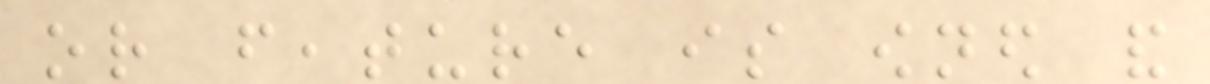or feature is owned and
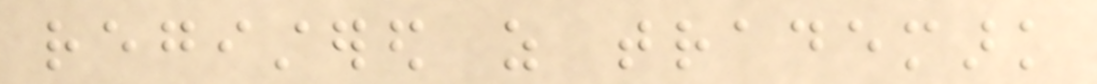registered as trademark
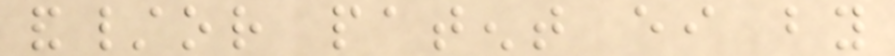and/or patent either by
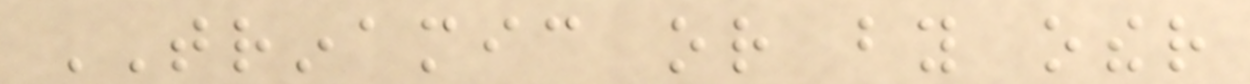TRINAMIC or by other
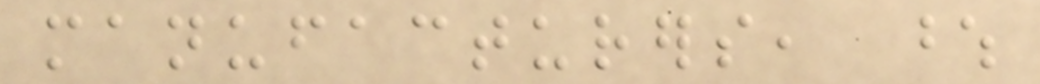manufacturers, whose
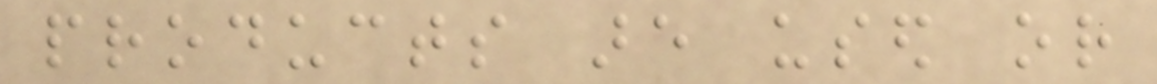products are used or
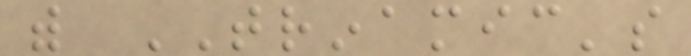with TRINAMIC's
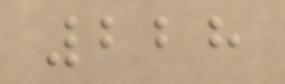228
